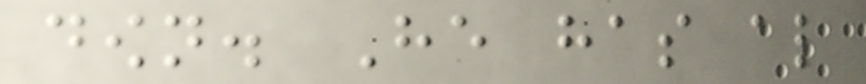down. He has also
